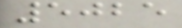5025
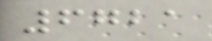6721
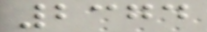2374
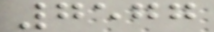7577
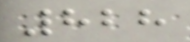828
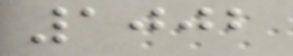1002
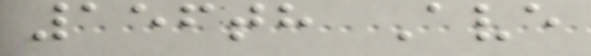156th Ave
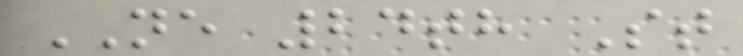NE 24th St
